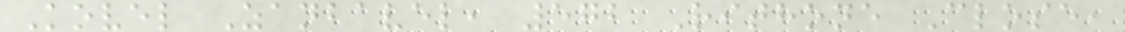Kovel Zanbavel, 572 Rithone Close,
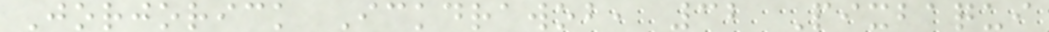Jorjorick Ickdrawob, 32 Pixbaqui
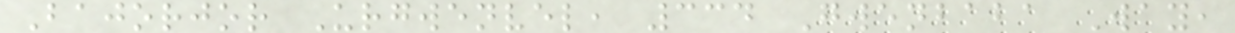Bajorjor Urgwenvel, 334 Gwenbaba Way,
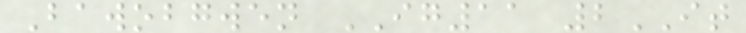Bawobgwen IG11 2IT
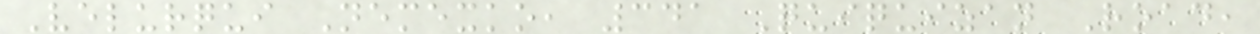Velurqui Nemexko, 341 Quiquizan Road,
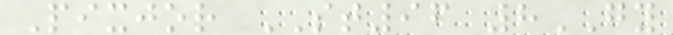Pixjor ST96 8GY
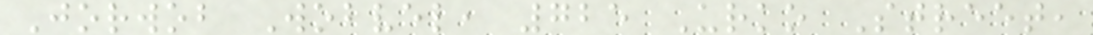Jorwob Wobvel, 725 Urko Street,
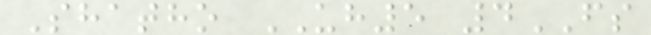Shatho UH5 4FS
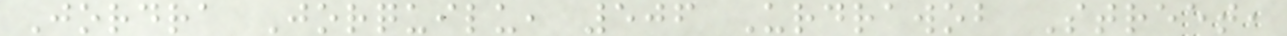Jordra Jorquilu, 506 Urdrawob Street,
